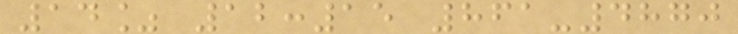14% 12:15 861-4870
